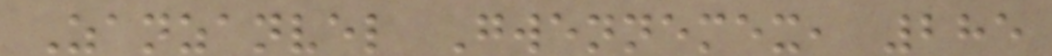Zanzanvel Gwennemex, 285
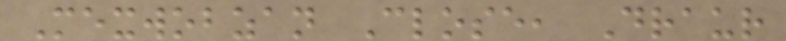Mexwobzan Close, Draur
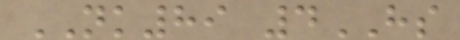NK89 4HS
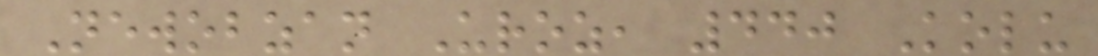Newobzan Uroz, 440 Kolu
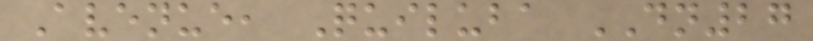Avenue, Quiluba DN27
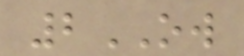2OW
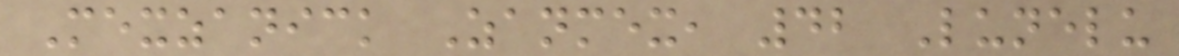Mexzanick Zanmex, 42 Lunelu
